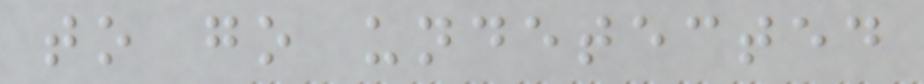to go undetected
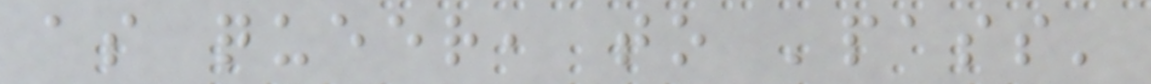as queer, to 'pass'
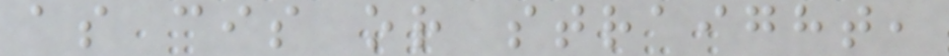as cis or straight,
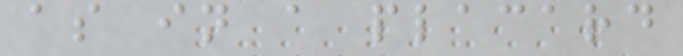as in a placard
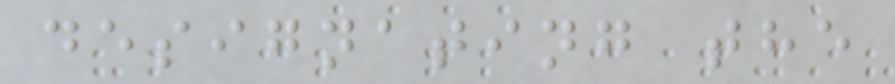designating the
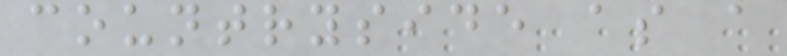countryside as a
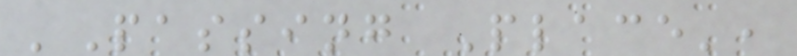'Passing Place',
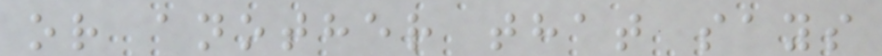or another that says
